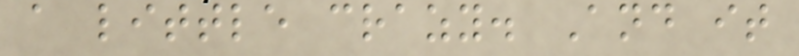a little crazy. And it
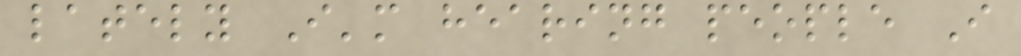lately I'm hearing people I
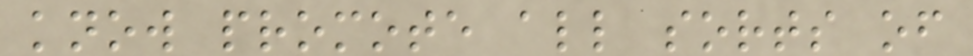know promote all sorts of
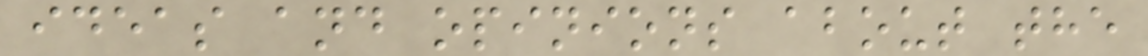ideas and opinions about the
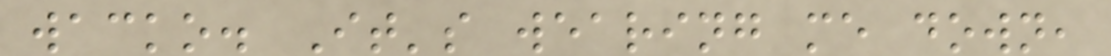wacko. It's wearing me down,
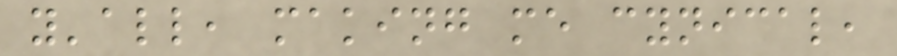y'all, making me cynical,
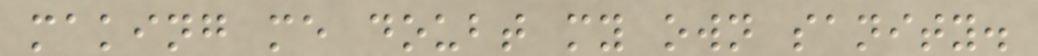making me doubt my own sanity.
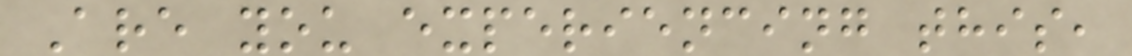Are you experiencing this,
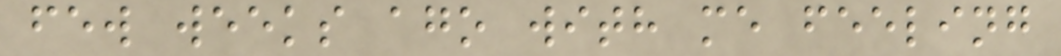few weeks ago with me feeling
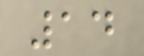14
